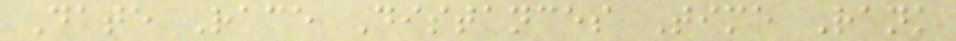Date Race Distances Time Rank
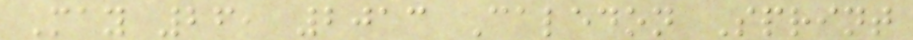May 26, 2013 Caledon Sprint
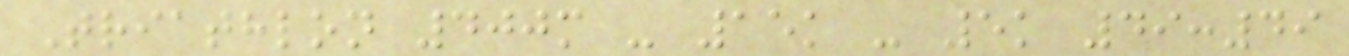Triathlon 400m - 15k - 5k 49:49
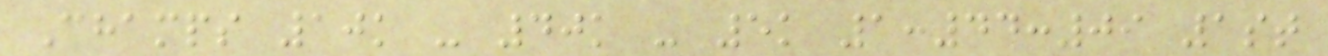Champs 10k - 40k - 5k 1:44:09 1st
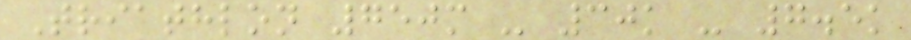Triathlon 750m - 30k - 7.5k
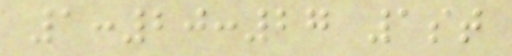1:20:27 1st
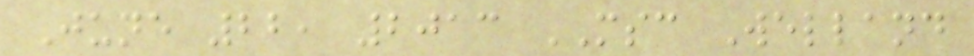June 22, 2013 MSC Welland
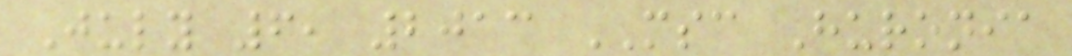July 6, 2013 MSC Huronia
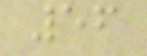56
